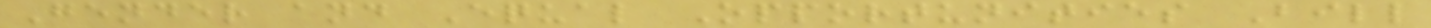Gender and Equal Opportunities Bill
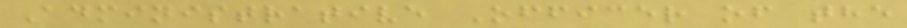Administrative Officer of the
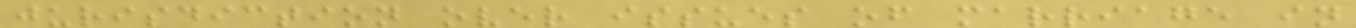jurisdiction over issues of marriage in
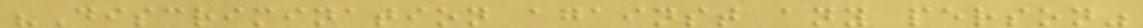"Discrimination against any person"
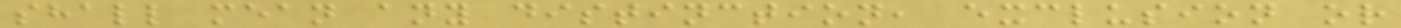shall mean any distinction, exclusion or
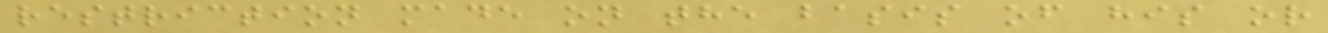restriction made on the basis of his or
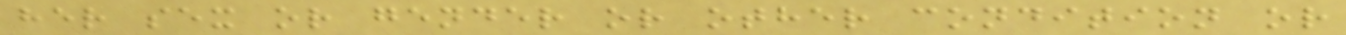her sex or gender or other condition or
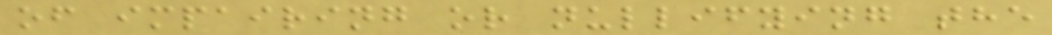of impairing or nullifying the
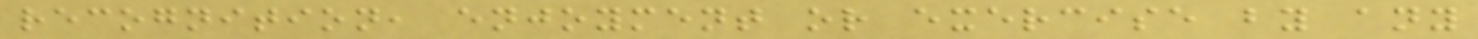recognition, enjoyment or exercise by any
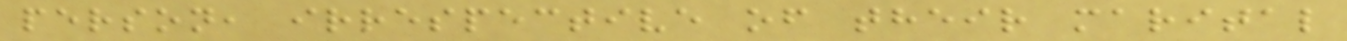person, irrespective of their marital
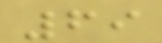69
